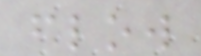flow
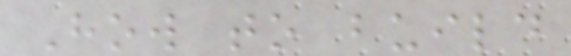How to build
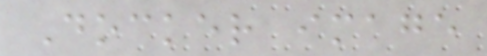Docker image
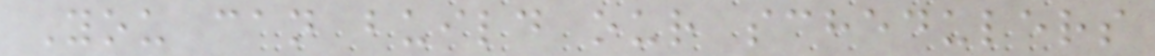You can build our schedulers
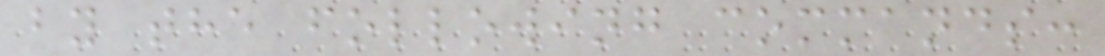by the following commands:
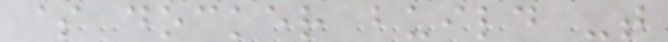$ docker build -t
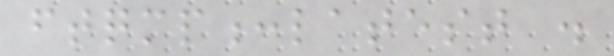ftqmp:latest .
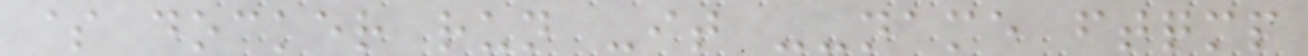$ docker run -it --name ftqmp
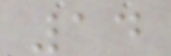14
